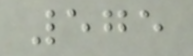575
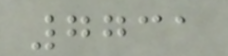7731
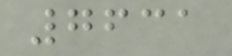7631
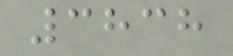3838
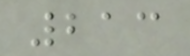213
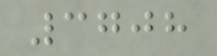3708
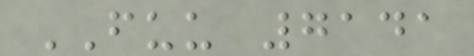FUU 7141
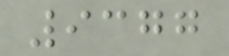9377
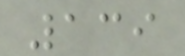139
